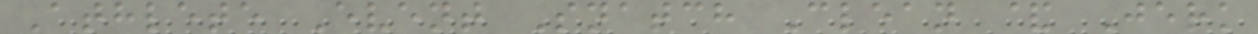Athlete Event Snatch Clean & Jerk
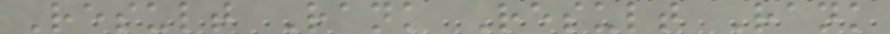Result Rank Result Rank
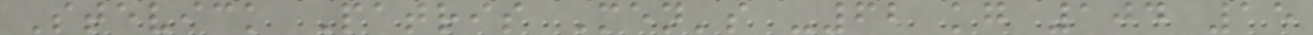Stevick Patris Men's -62 kg 104 15
